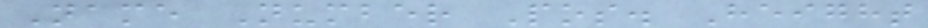Name Number Pos. Height
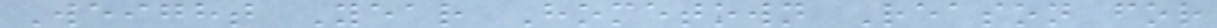Weight Year Hometown Reason for
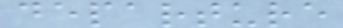departure
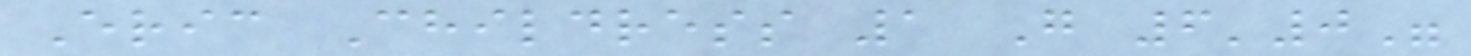Eric Childress 1 G 6'0"
